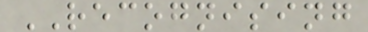RECOGNISING
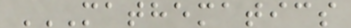MATHEMATICS
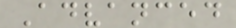Advanced
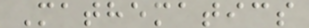Mathematics
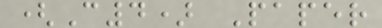(C4) Paper
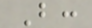B:
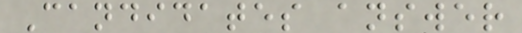Candidates answer
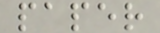paper
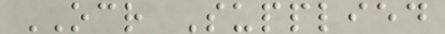OCR Supplied
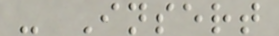- Insert
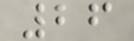26
